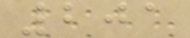201
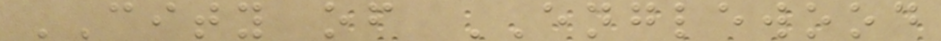CITY of ENGLEWOOD
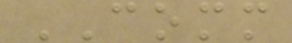COMM
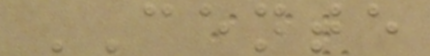CENTE
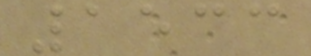1533
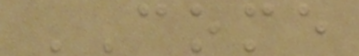COME
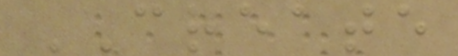CREATE
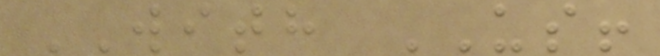WITH US!
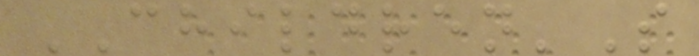CHILDREN'S
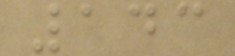143
